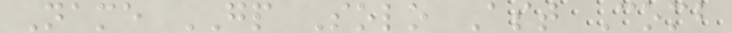Name GP Solo Ast Comb
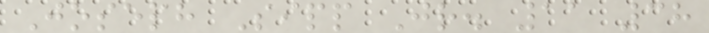Joseph Sipp Jr. 11 38
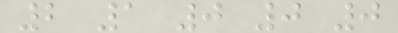2 1 0 0 0
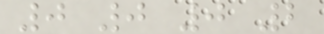0 0 0 2
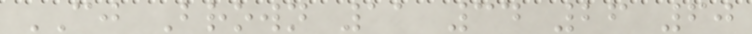CJ Brown 11 34 26 60
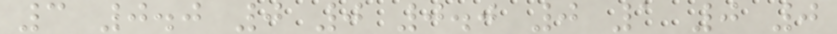3 0.0 0 0 0.0 0 1 0 0
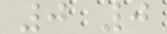0 0
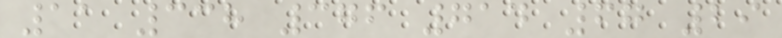11 338 376 714 67 29
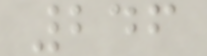246
